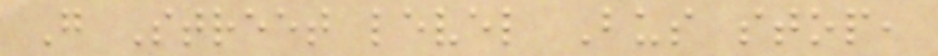G Street level Bus stop,
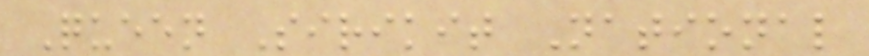Queen Sirikit National
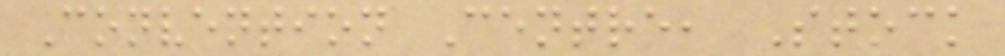Convention Centre, Stock
